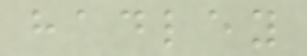hadley
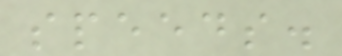speeds.
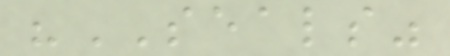"SEALS"
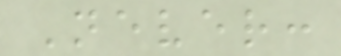Never:
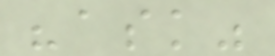"ask"
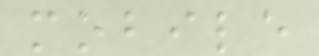mobile
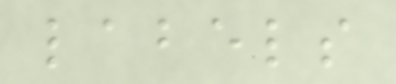labels
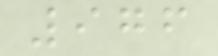976
